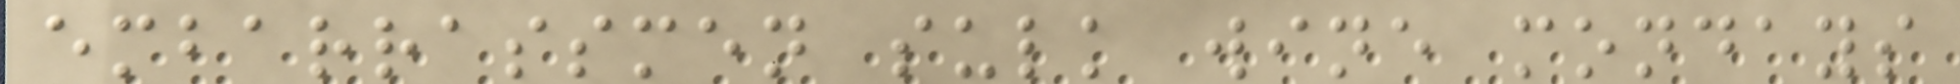embarrassmen sulk wine mondays
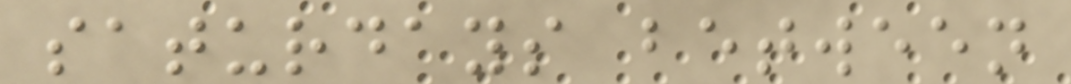saturdays between
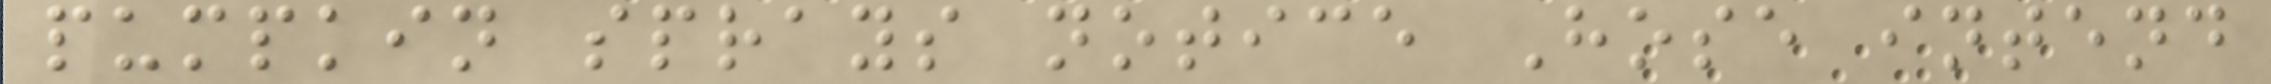pumpkin sprays notice Hose intend
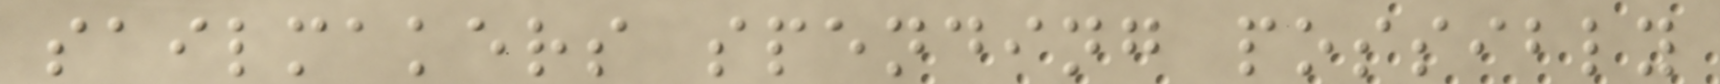sailmakers spending possibly
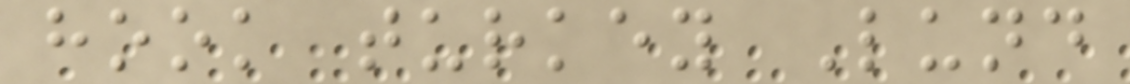hook turkey Lund
